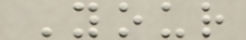Your
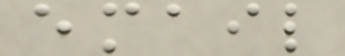email
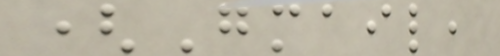(Gmail,
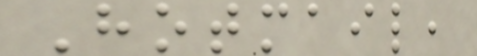Hotmail,
